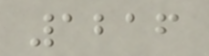1216
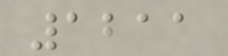1211
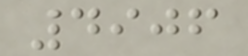4906
